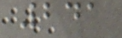241
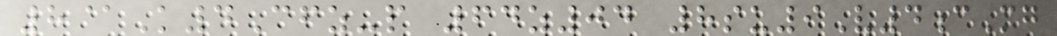8@K4Cfz-p 64z04 8su9V4cMg
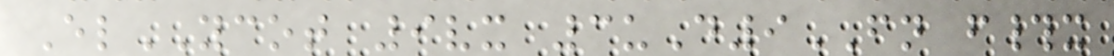ElYCOT 9vx 3uD9FN f#x
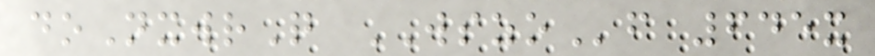doNxwrQ WSZOf 645x
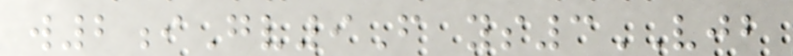w2iGv9F ys3VJB
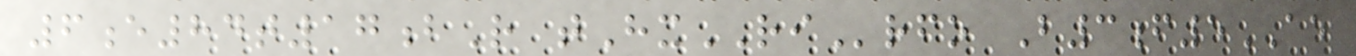6e84t17bR tHxRIrfo B3f5AE
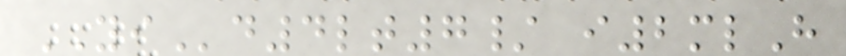YId4lt7/ i2mlH
